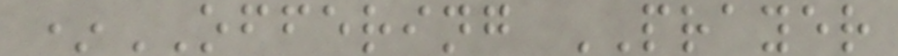*OFFERING PRAYER
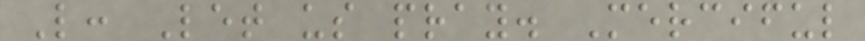L: Let us pray. Merciful
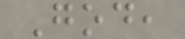God,
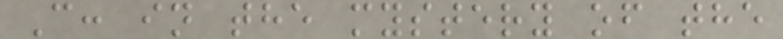C: in the mystery of the
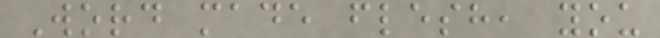Word made flesh, you
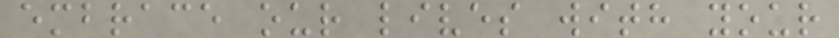embrace our lives with your
